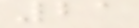21
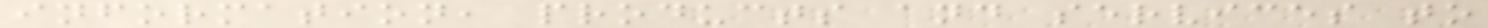information, products and services to
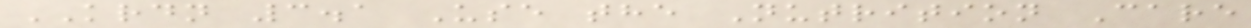KRDN 3.1 Use the Nutrition Care
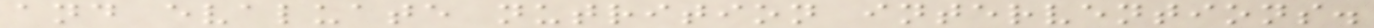and evaluate nutrition interventions.
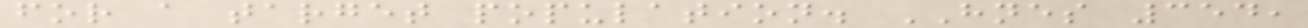for a target population. HNES 354,
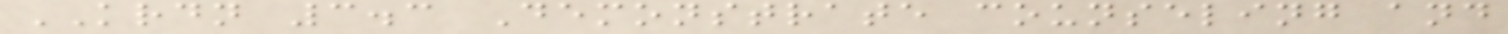KRDN 3.3 Demonstrate counseling and
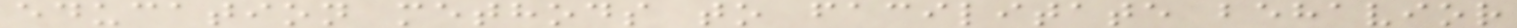education methods to facilitate behavior
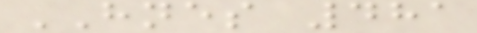HNES 481
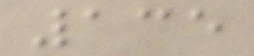135
